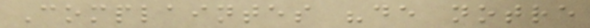Complaintes "de notre
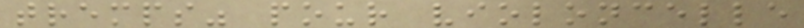tremps" pour violoncelle
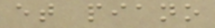et piano
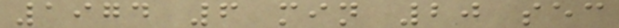1974 6 min 20 sec
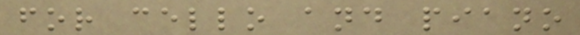for cello and piano
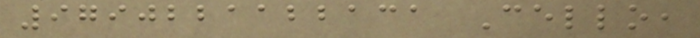9790221122131 Cello,
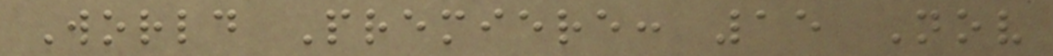World Premiere: 15 Nov
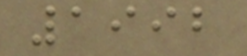1992
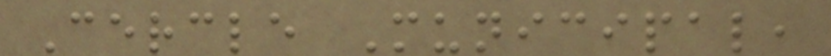Cercle Municipal,
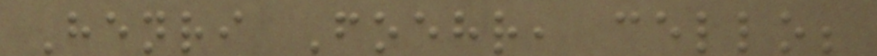Henri Foehr, cello;
